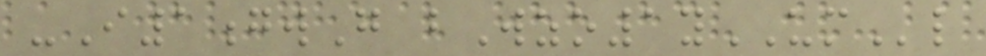-I1gwG bWzo1yUMl
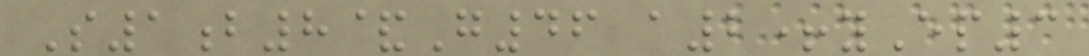S1b8&G46 a2+yEp3
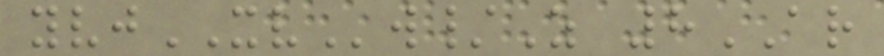yvjXVw/Z 8AR
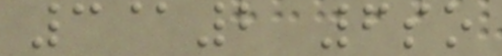3@2 6so
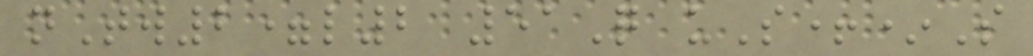nTw2=l2 51Q uS+*S
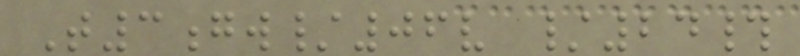T3gw/06v /24#
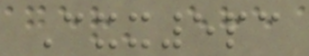Cxx5pc
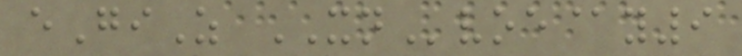eGiZ XNvoe@y9
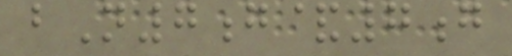bN7g&7g
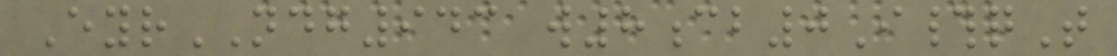EyrNDG943 w8cb0I#qT
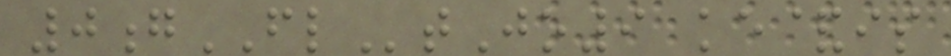0gFLtJo9 ke&is
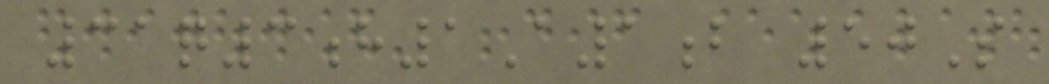31q3h1A1b 50S
